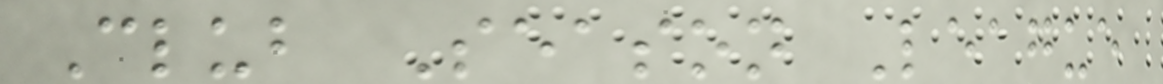Club Season League
